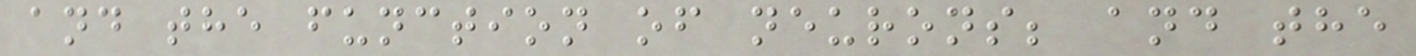and the function of neurons; and the
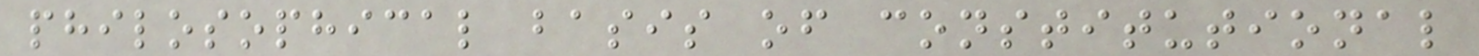philosophical basis of constitutional
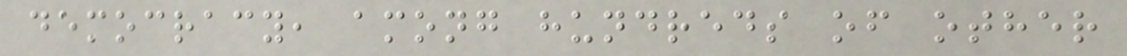democracy, among hundreds of other
